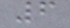6
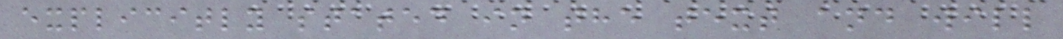explicitly stated in the text and will
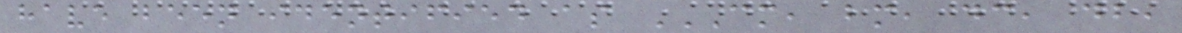have been identified as CM, BM, DC, DB,
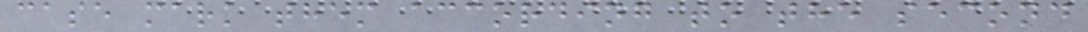case mark them according to the second
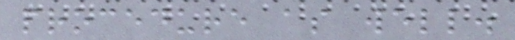procedure as well.
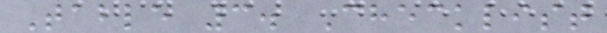Table 3. Checklist
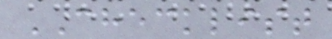CHECKLIST
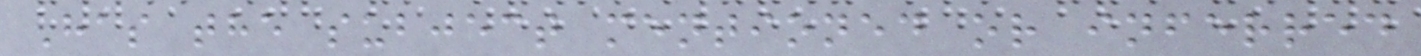Has the subject mentioned or inferred
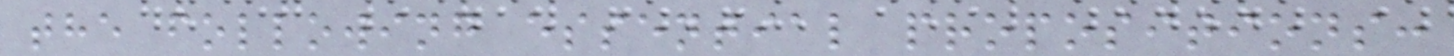the following essential propositions:
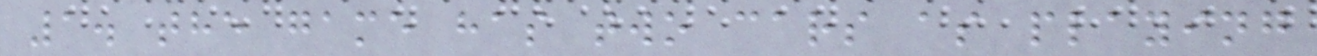1. the game has two cars as playing
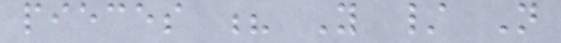pieces ? Y / N
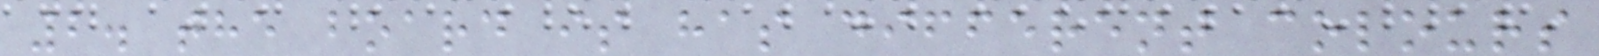2. the board is has different colours
